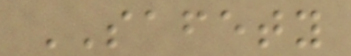SAFETY
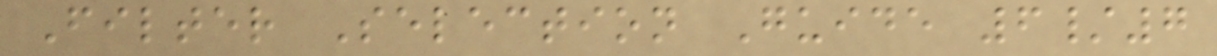Filter Selection Guide 6/7
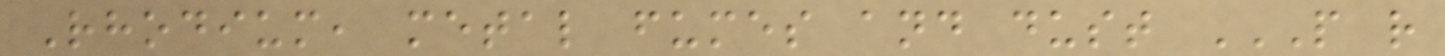Rhodium, metal fumes and dust P R
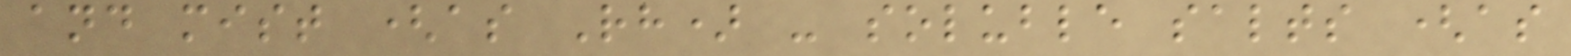and mist (as Rh) - soluble salts (as
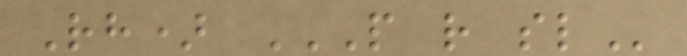Rh) P R SL
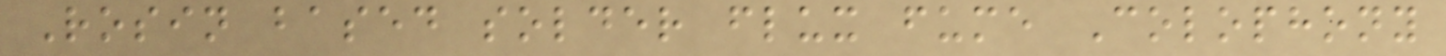Rosin based solder flux fume Colophony
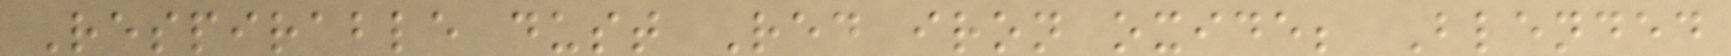Respirable dust Red iron oxide; Blended
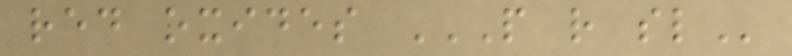red oxides P R SL
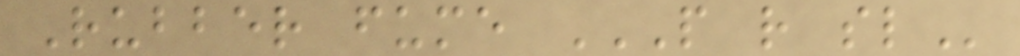Rubber fume P R SL
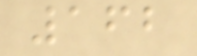162
